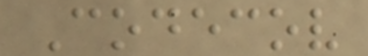Codecov
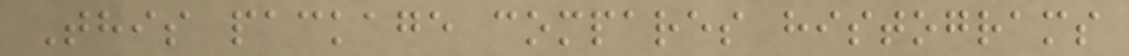This package compares histograms
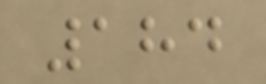184
